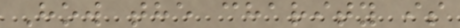How the charity is
